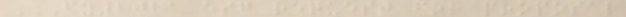FY2021 ESG REQUEST FOR PROPOSAL
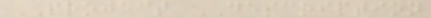PROJECT DESCRIPTION
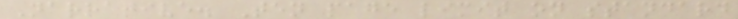Narrative. Ten page limit on standard
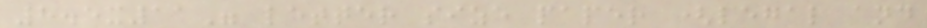8.5x11" letter size paper (legal and
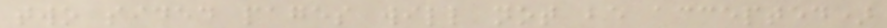two sided pages will not be accepted)
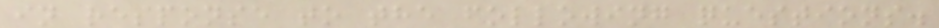in response to the following questions.
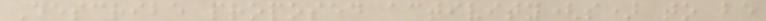Describe proposed activity(s) to be
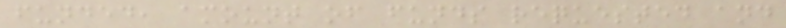funded, amount of funds requested and
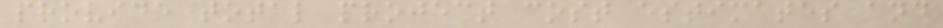provide total project cost estimates and
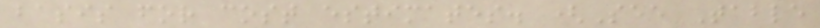basis for cost estimates. (See Table
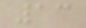13
